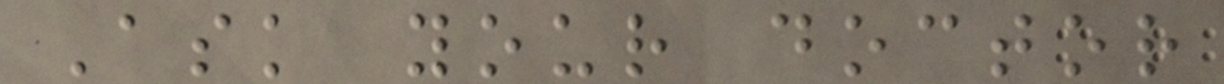Ask your doctor
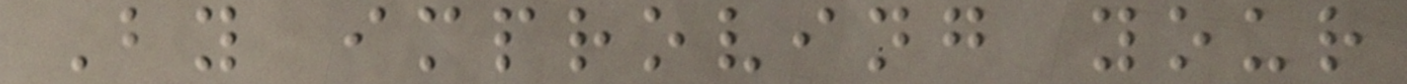By improving your
